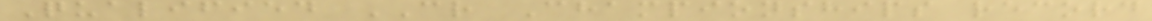Qualified CR Championships record
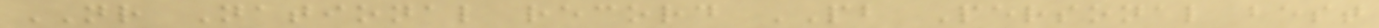NR National record PB Personal best
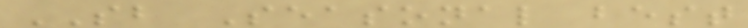SB Seasonal best
